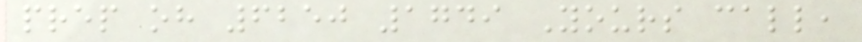prep oh 6250 1749 Yours call,
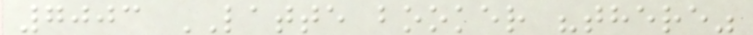7003 LATTE booker "there"
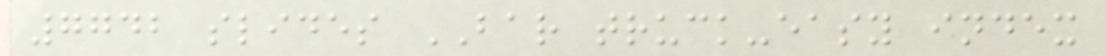7742 slides BAR truck-easy index
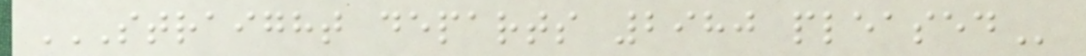STRAIGHT DEPARTS 2980 PLEASED
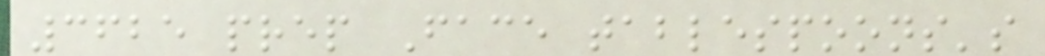3625 prep Face tablespoons's
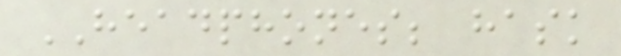HEADPHONES; hask
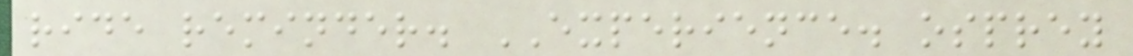ride reminder. EXPERIENCE. osprey
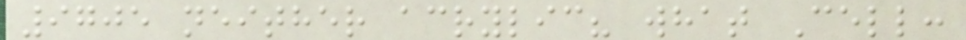9705 neither acrylic? what Cell:
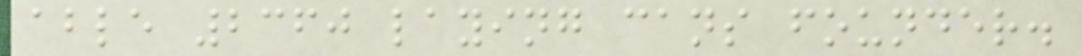able 2360 laying cans founder.
